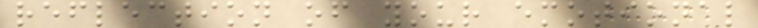reflection of your emotional
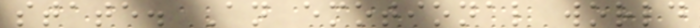state. An emotional world
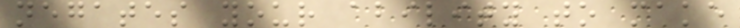negates your ability to make
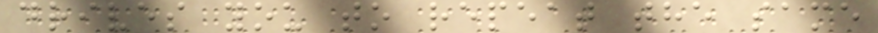drives you to repeat the same
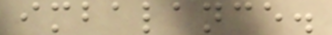imbalance.
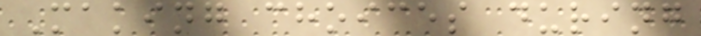Making choices during
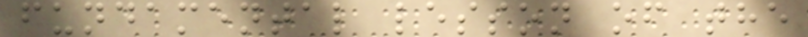fundamental lesson of the
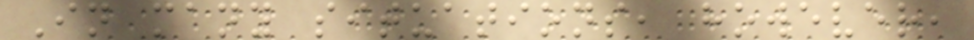In many situations, however,
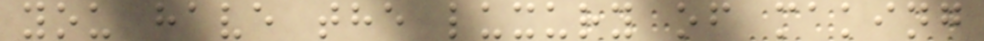you have the luxury of making
